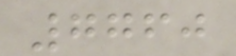7760
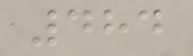484
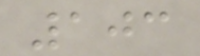103
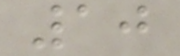10
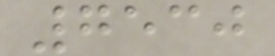7530
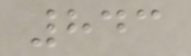843
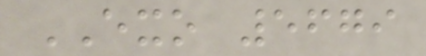EXO 5679
